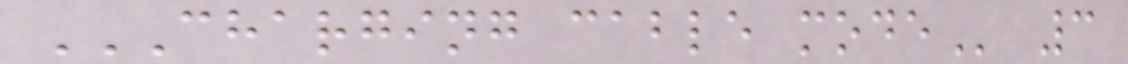CHARGING CABLE MODE 3
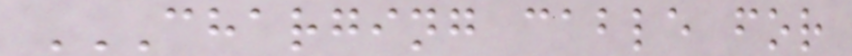CHARGING CABLE FOR
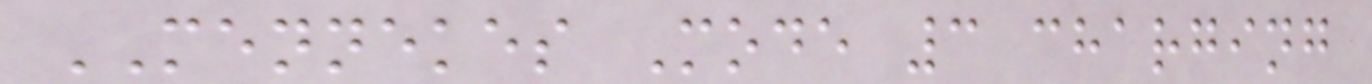MENNEKES Mode 3 charging
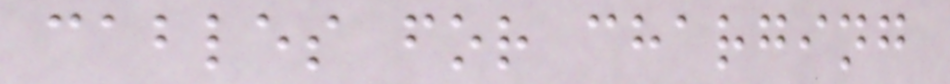cables for charging
